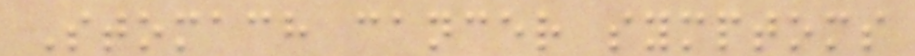Stomach cancer symptoms
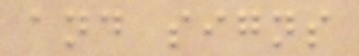and signs
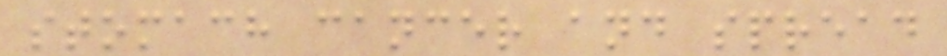stomach cancer and spread
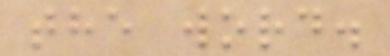the word.
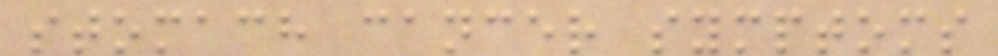stomach cancer symptoms
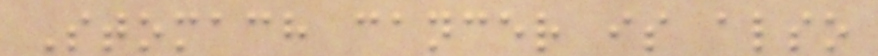Stomach cancer is also
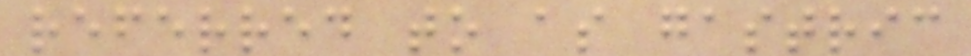referred to as gastric
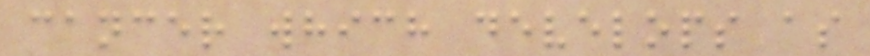cancer which develops as
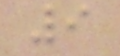9
